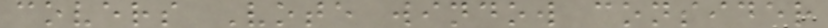covers Vote window consider
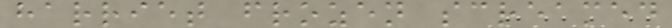harriet frozen screamed
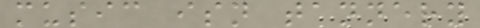music isn tannery
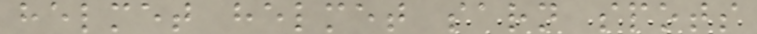helmet helmet sarn spots
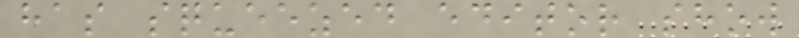has squeezed editor show
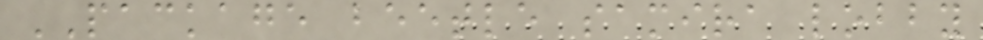PACKAGE beetle samira lobby
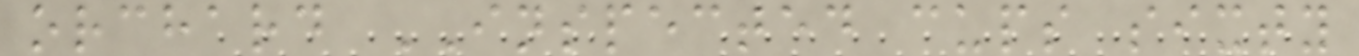orchard INSPECTED cups sixty
